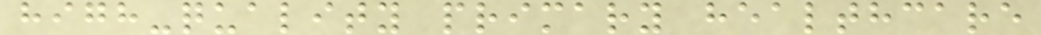high-quality primary healthcare
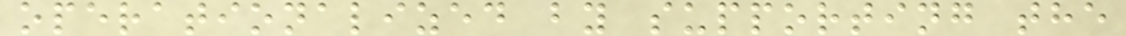operationalized by supporting the
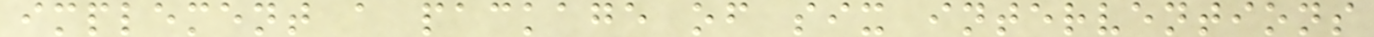implement a package of six interventions
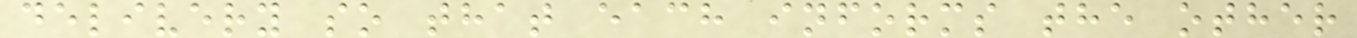delivery so that each informs the other
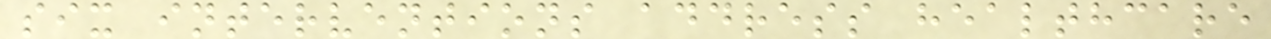six interventions address healthcare
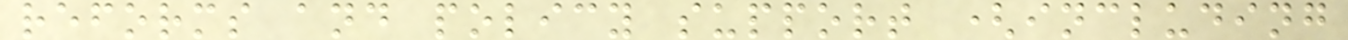reforms and policy support (including
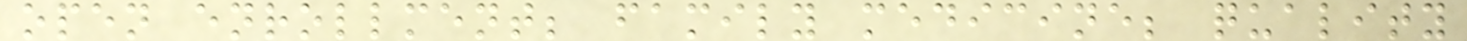open enrollment; family medicine; quality
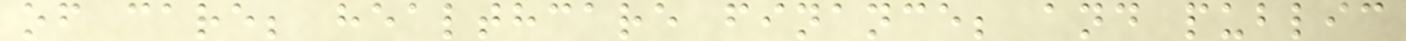of care; healthcare finance; and public
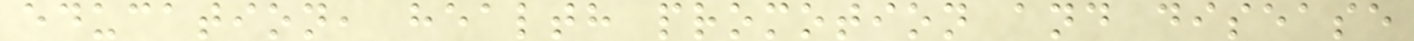education, health promotion and disease
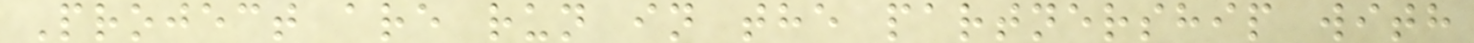Project are run in the partnership with
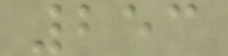253
